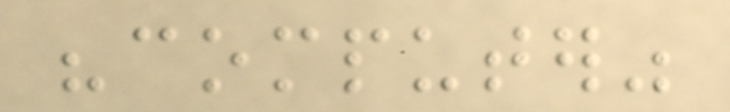"computer"
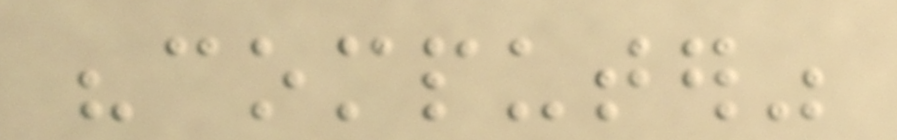"computer"
